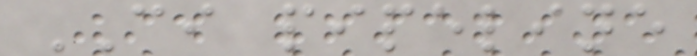CI pipeline
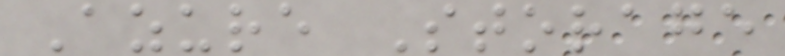Azure Storage
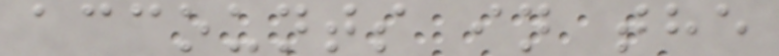accounts in the
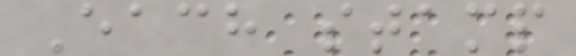Each stamp
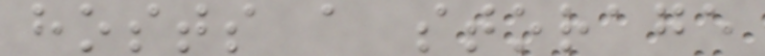hosts a storage
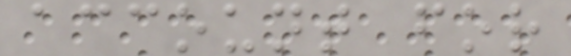account for
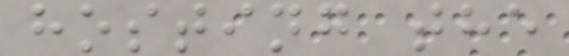hosting the
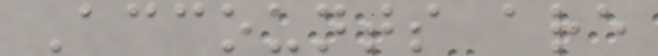Accounts are
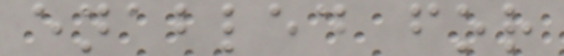enabled for
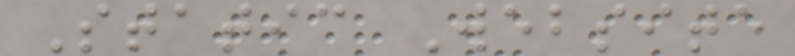Static Website
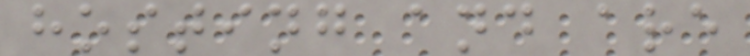hosting and are
